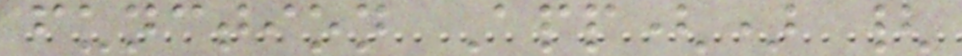function App() {
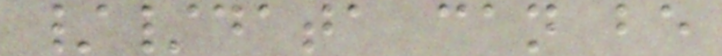//data can be
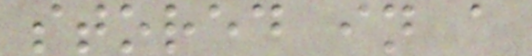stored in a
